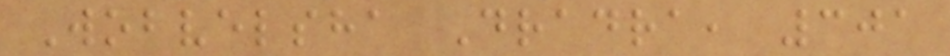Wobvelsha Dradra, 301
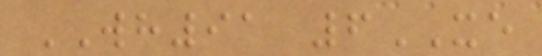WH91 6XE
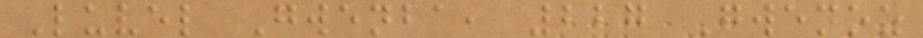Luvel Gwenba, 227 Gwenoz
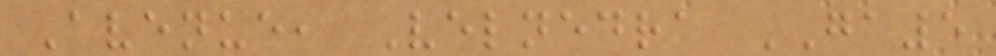Avenue, Velnedra GA5
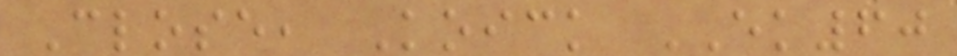Close, Koick EK60
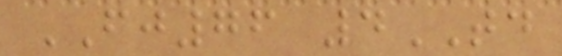FJ76 4TD
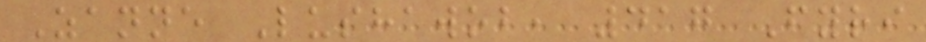Zanne Lushawob, 417 Fyri
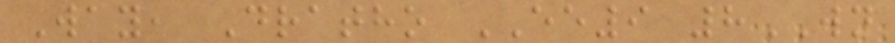Way, Dratho EE9 8WN
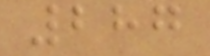287
